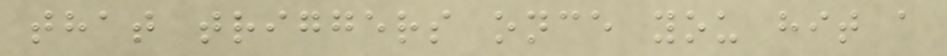that triggers once you hit a
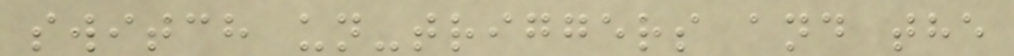switch un-triggers and the
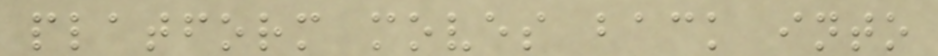platform moves back into
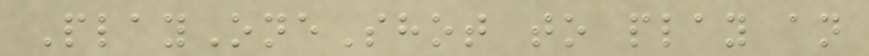PlayOneShot to play an
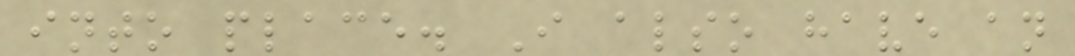into place. I also have an
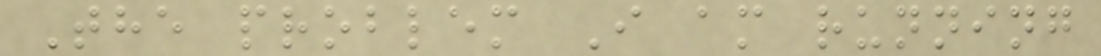The problem I am running
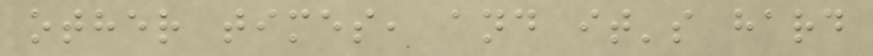other times, and it's hard
